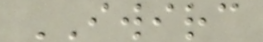IWIRC
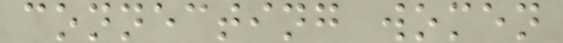connecting women
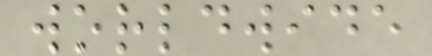worldwide
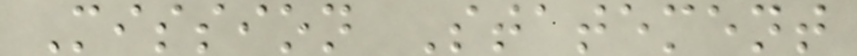Mission Statement
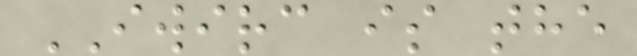IWIRC is the
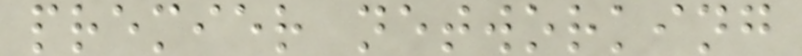premier networking
